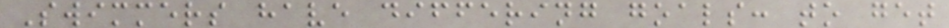Swimmers have differing goals: to get
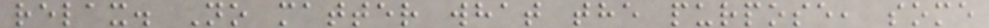relax. No matter what the purpose, some
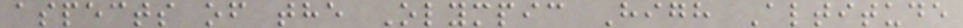aspects of the Olympic High Altitude
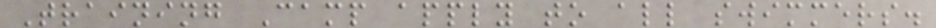Training Camp apply to all swimmers.
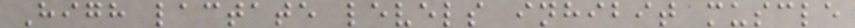High lactate levels inhibit muscle
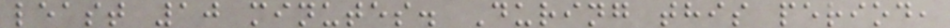least 10 minutes. During this period,
